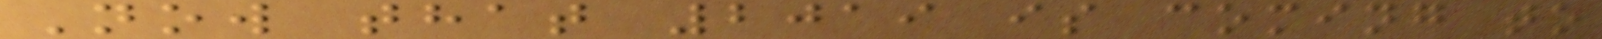Now that 2019 is coming to
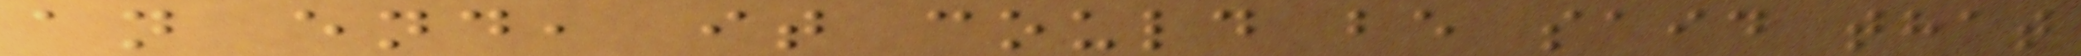an end, it could be said that
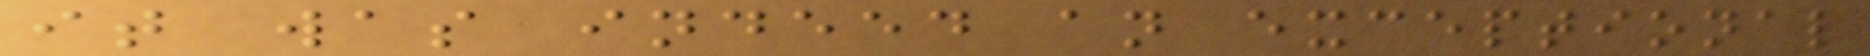it was indeed an exceptional
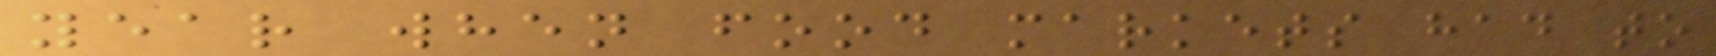year when food markets had to
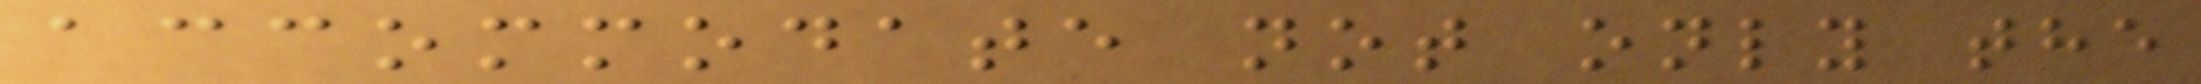accommodate not only the
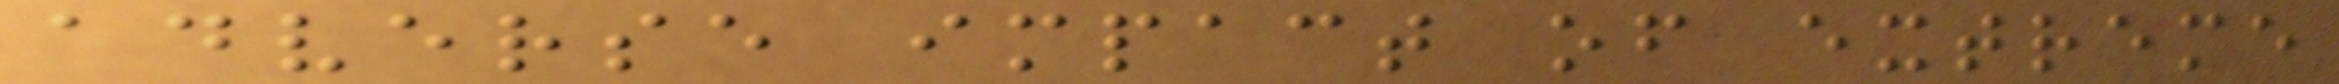adverse impact of extreme
